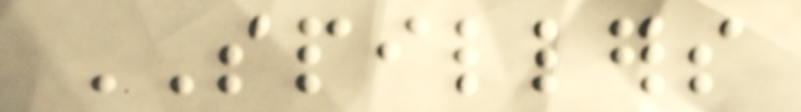SPILLERS
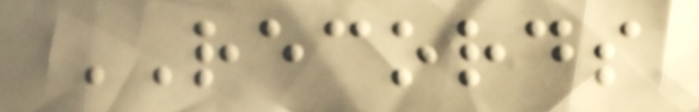RECORDS
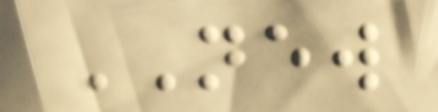NEW
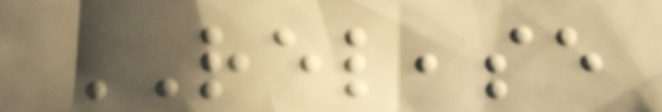RELEASE
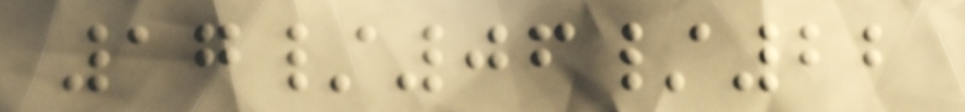17/06/22
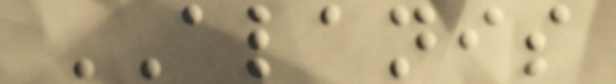ALANIS
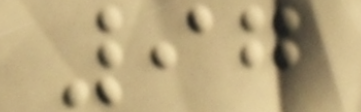97
